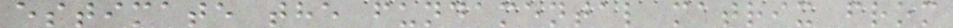estimate the fundamental matrix from
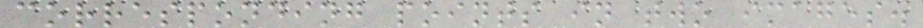corresponding points in two images.
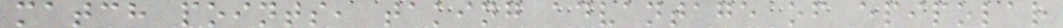match points, taking advantage of epipolar
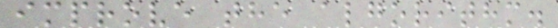improve the algorithm.
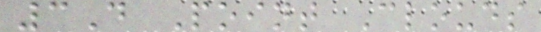3D Point Clouds
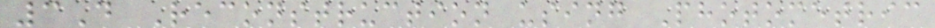3D Reconstruction using Photometric
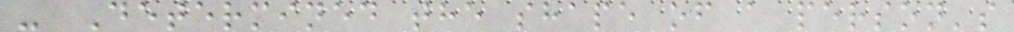- Determined the shape of a person's
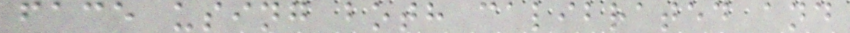face using both calibrated and
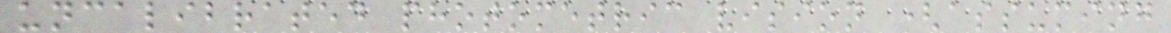uncalibrated photometric vision (assuming
